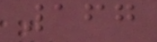167
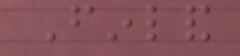Finland
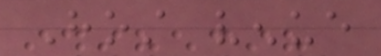Host venue
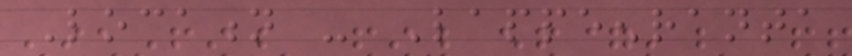Location - Lappeenranta
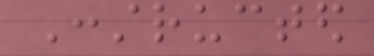Constructed
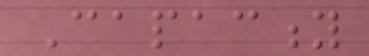Capacity
